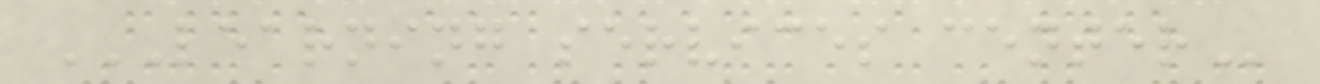LEARNING SERVICES CENTER
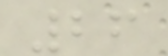26
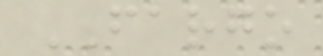FARGO
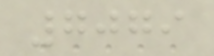7079
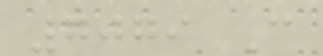7079 C
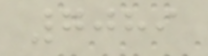7089
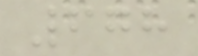678
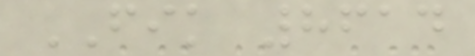FIK 8614
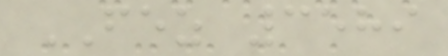FEZ 3589
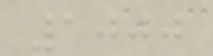1000
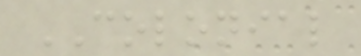COLONIAL
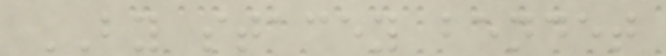BY stacey bendet
